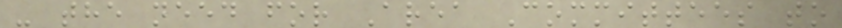- the need for Area Committees to
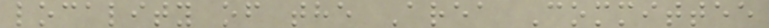locality of the Area Committee
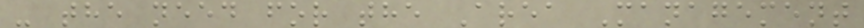- the need for the Area Management
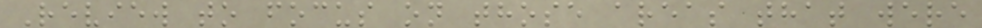Review to focus on those areas that were
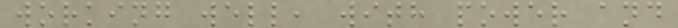working well, with power and
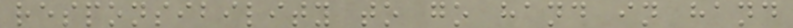responsibility to go hand in hand
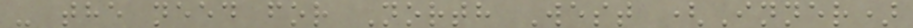- the need for North West (Inner)
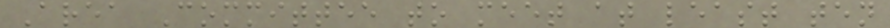Area Committee to meet at least ten
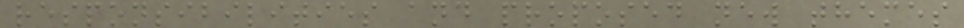responsibilities and proposed new themes
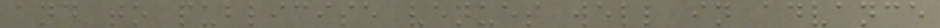and to publicise venues well in advance
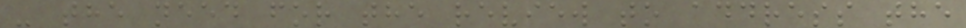- the need for the review to address the
